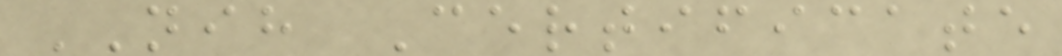NIH Certificate
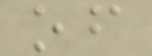of
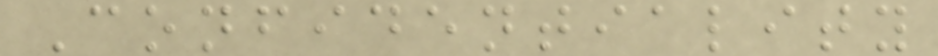Confidentiality
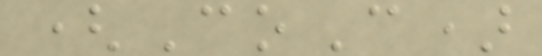(CoC)
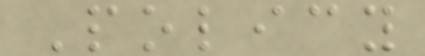Policy
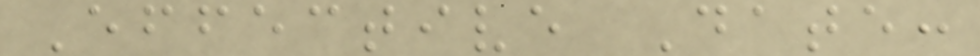Effective Date:
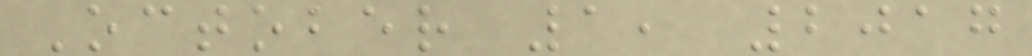October 1, 2017
